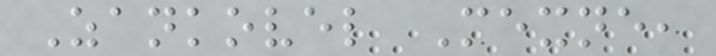Zankovel Mexne,
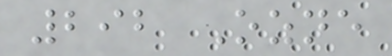292 Ozne
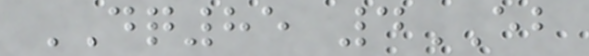DQ85 4EB
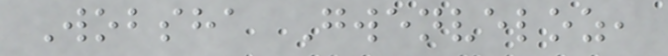Wobsha Gwenveloz,
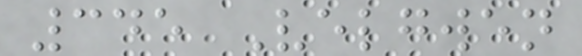345 Velgwen
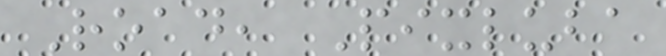Road, Pixluba
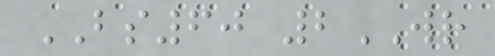BS60 2WR
